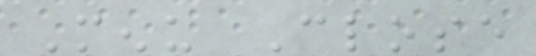Menu Close
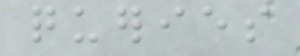queries
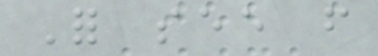For see from
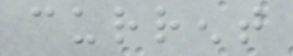current
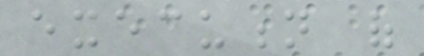execution of
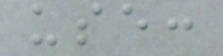use:
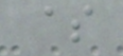$
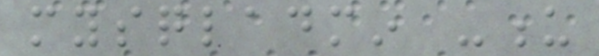mysqladmin -u
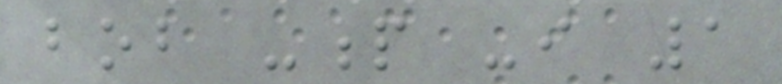bob -p -i 1
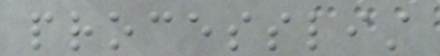processlist
